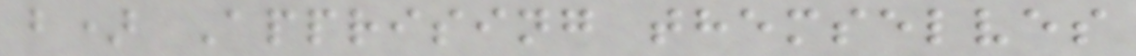b) Apprising themselves
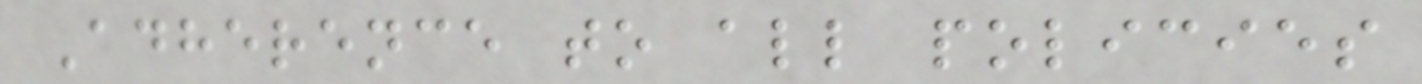Adherence to all policies
